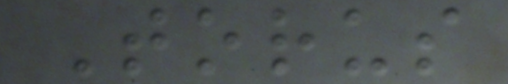Torus
